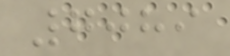7089
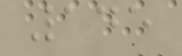145
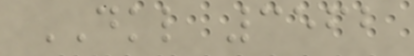DKL 3562
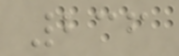236
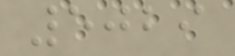5029
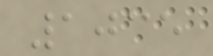1035
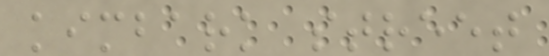kimbark street
